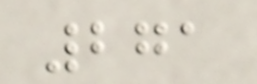271
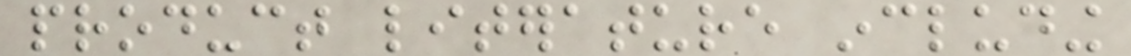product literature including
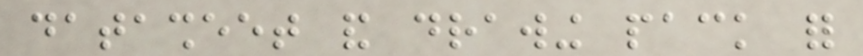datasheet and drawing pack for
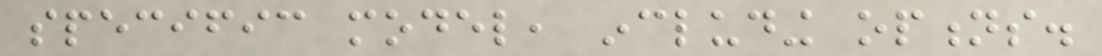specific model, including options.
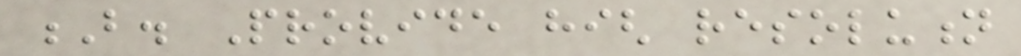B. Provide high resolution
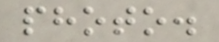photo.
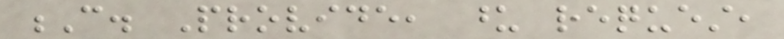C. Provide, upon request,
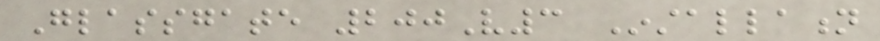Glassgate 200V3 Installation
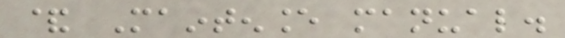& Maintenance manual.
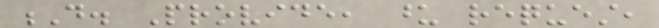D. Provide, upon request,
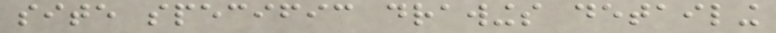site specific drawings detailing
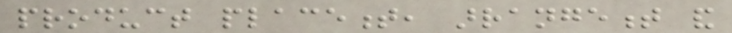product placement, arrangement and
